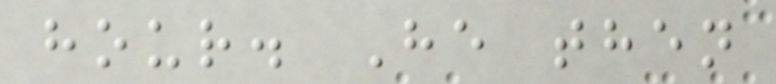hour. He then
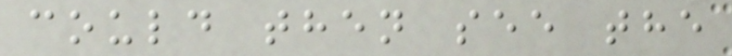could then see the
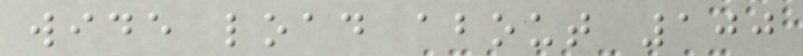wide load about 100
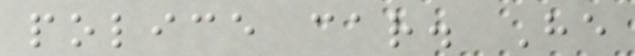police car. He
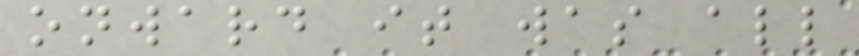onward it was all
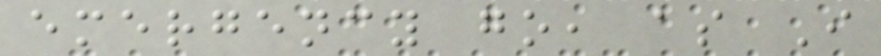emergency go, as I
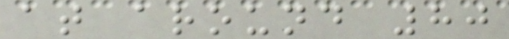at around 80
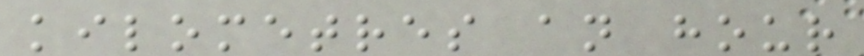kilometres an hour
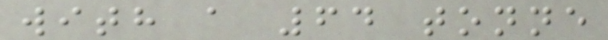with a 64 tonne
